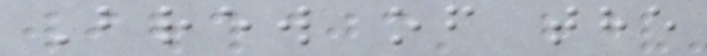Brew of the
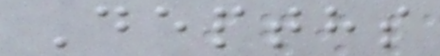Depths
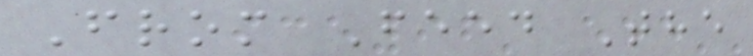From Feed The
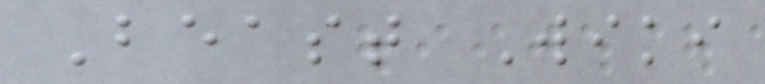Beast Wiki
